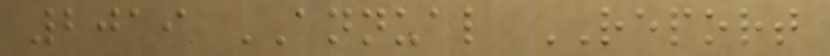2019 ANNUAL REPORT
